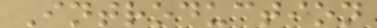Introduction
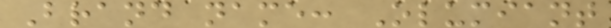Brand name: Olumiant
